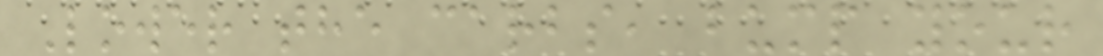Lower the carbs, bump your
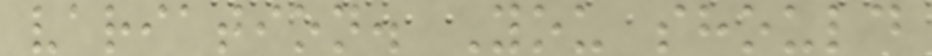variation. You should
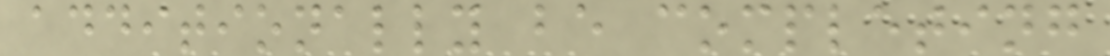additionally be completing
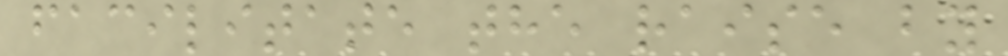facilitate the raise by
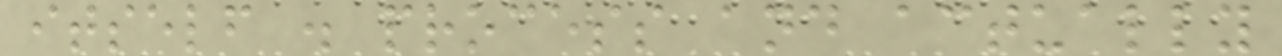itself . process and actually
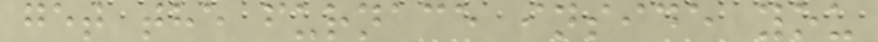get the furnace inside you
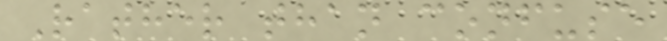Rather than confuse
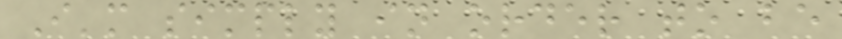I'm simply in order to be
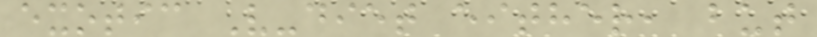exotic V-diet either, but
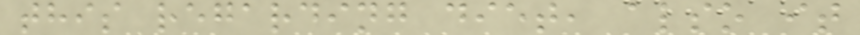this regarding diet, also it
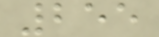255
